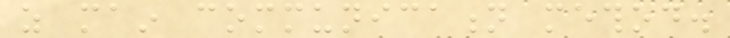as main communication method.
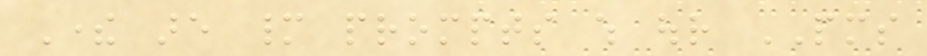There are many prompts which our PMS
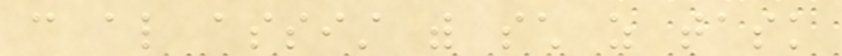can also assist with such as task
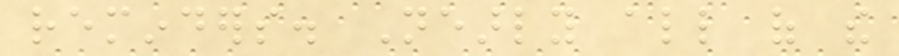reminders. Nearly all of the
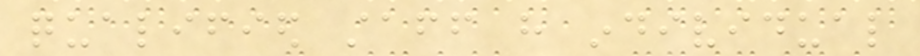qualified staff have individual
